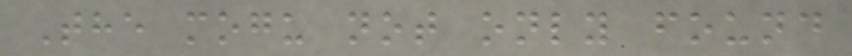The mogu not only found
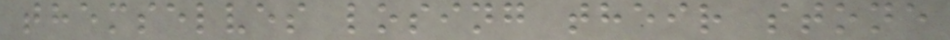themselves losing their stone
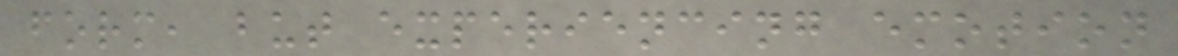form, but experiencing emotion
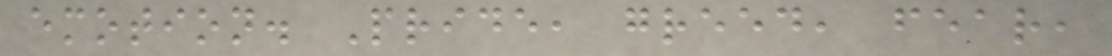emotion. Pride, greed, fear,
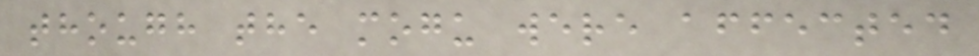though the mogu were affected
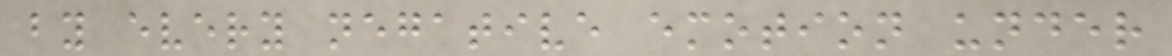by every negative emotion under
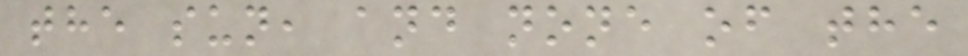the sun, and none of the
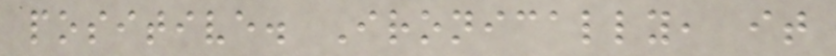positive. Ironically, it
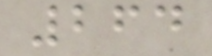264
